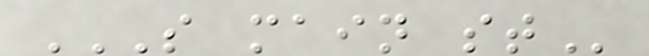S MAIN ST
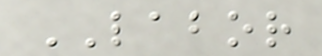LABOR
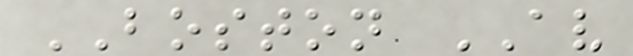BOSTON AV
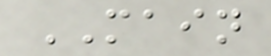MAIN
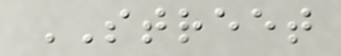STREET
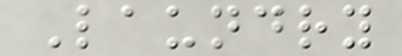Laundry
